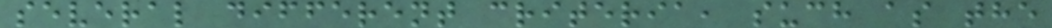several different criteria, such as the
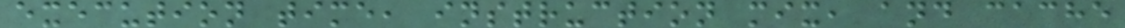execution time, instruction mix, and cache
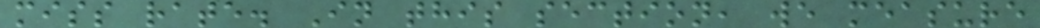miss rate. In this section, we measure
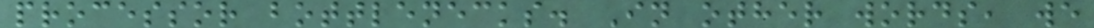processor bottlenecks. In other words, we
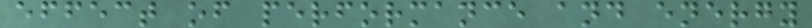effect of performance and energy
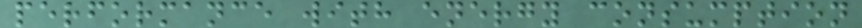performance with energy consumption
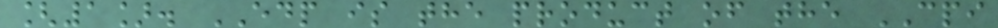[1]. EDP is the product of the CPI
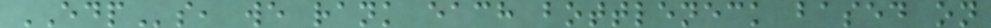EDPs, we rank each bottleneck based on
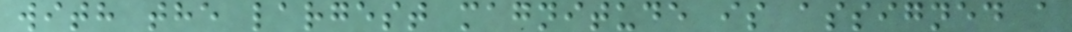with the largest magnitude is assigned a
